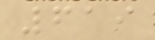619
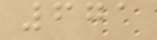671
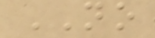NO
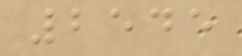2545
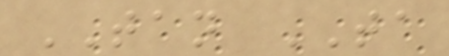TAN TA
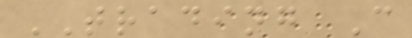TRADING C
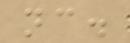nc.
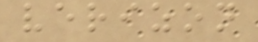verizon
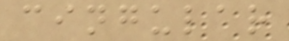cingular
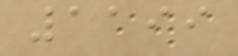1199
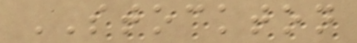STOCKTON
